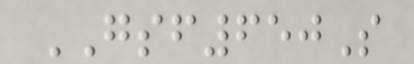GSF650S
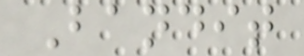Bandit
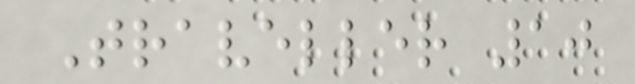Traveller 10
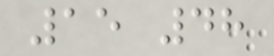15 48
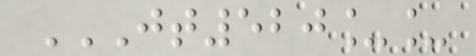JT520__
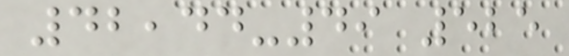42,44-49 525
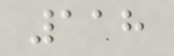118
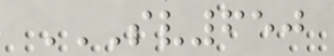SV650
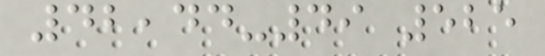42,44-49 525
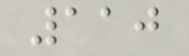110
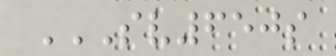SV650S
